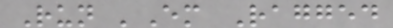Run 'Em Ragged
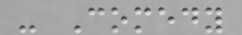- Comedy
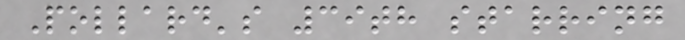Pollard's 39th starring
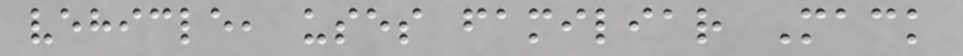vehicle, uses familiar Mack
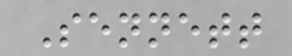Sennett
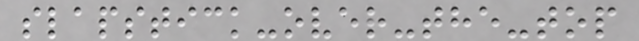slapstick-over-the-top
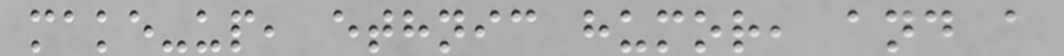make-up, ethnic humor, and a
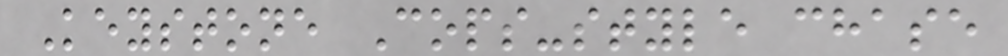Keystone Cops-style chase
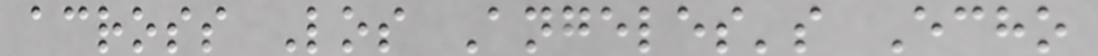across Los Angeles's Echo
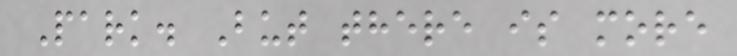Park. But there is more
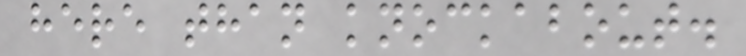here than knockabout.
